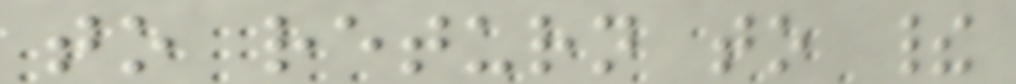to return to their
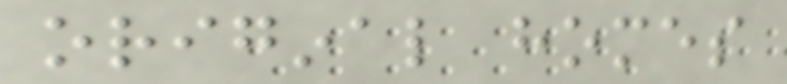original homes
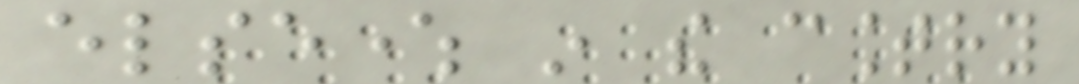elsewhere in the country
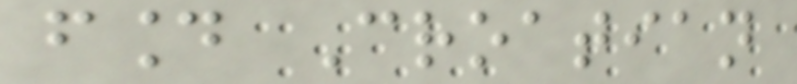found Croatian
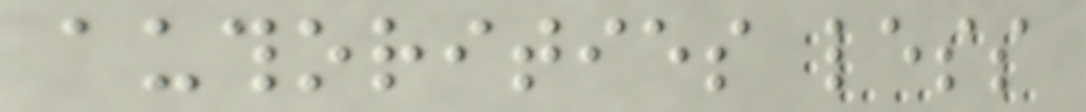authorities less
